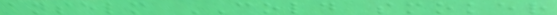anselm COLD smoker
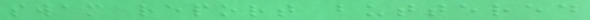swam report buttered
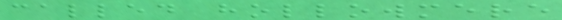called hollowmere
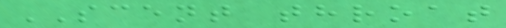SCENT throat
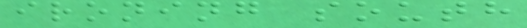ironing south
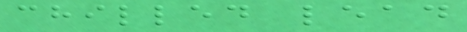chilled lead
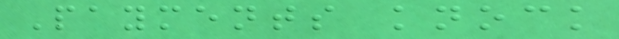Payments knock
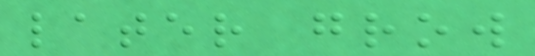later grow
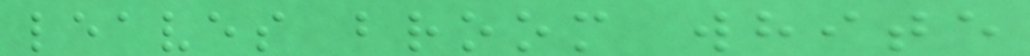leaves broom white
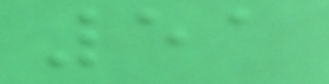51
